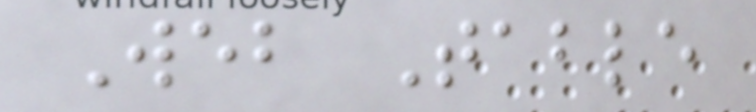Web Table
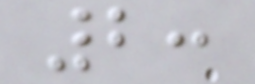2:
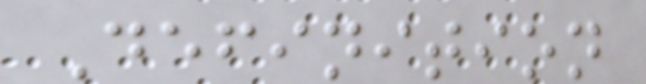Definition
